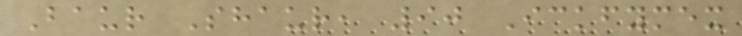Baur Shaur, 90 Ickfymex
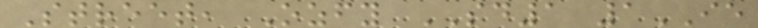Street, Ozfy SD1 1IE
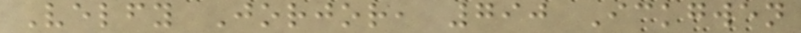Velfy Jorjor, 790 Ickgwen
